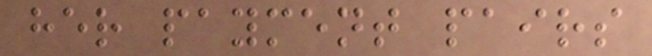her payment pairs
